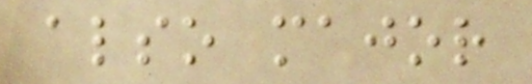also major
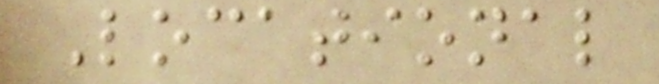Locational
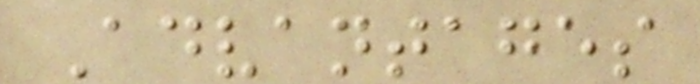Advantages
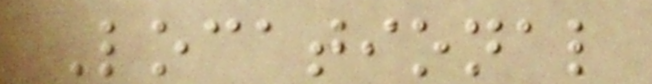Locational
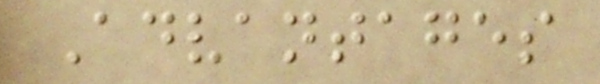Advantages
